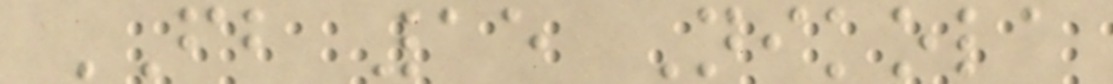FB 15 Nikola
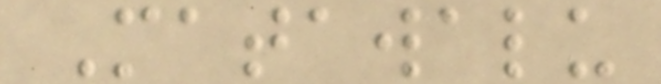Matawalu
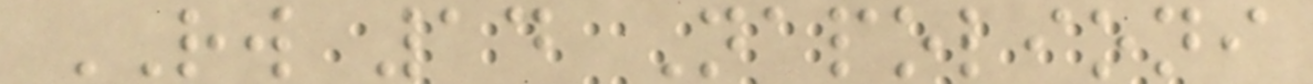RW 14 Napolioni
